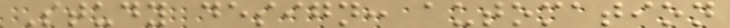Study design: automation
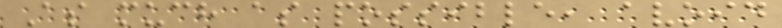As much as possible, avoid
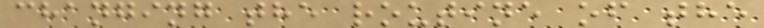changing the routine of the
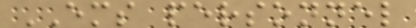EMS personnel
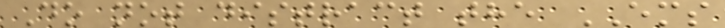Do not distract the EMS
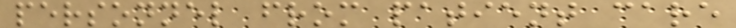personnel from patient care
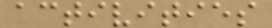activities
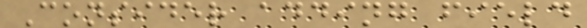Consider adding field
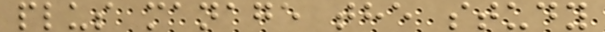plus manage the study
